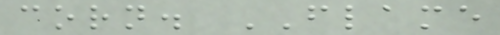corn. FLAME
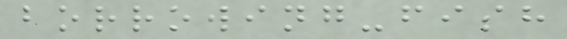borrowing-fish
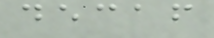decaf
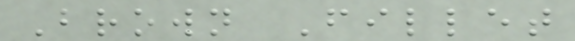Brown Fillet
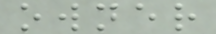owner
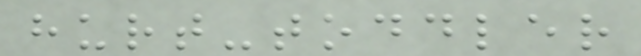hurt-toddler
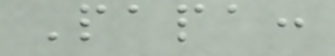Papa:
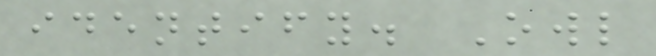identify. Owl
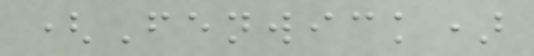(Fenwick)
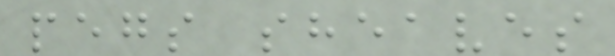pegs sheaves
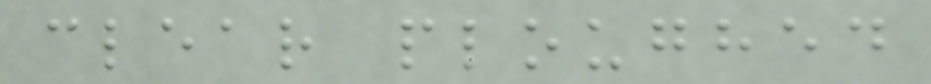clear ploughed
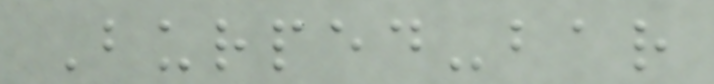Burped-bar
